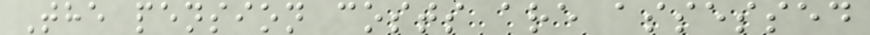The pension costs are assessed
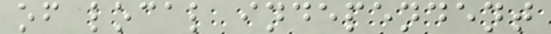of local independent
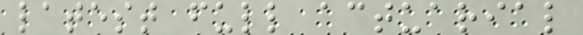latest full actuarial
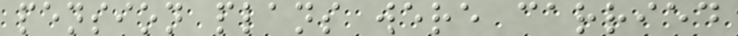pension plans were carried
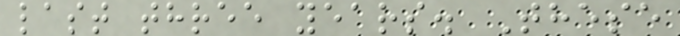last three years. These
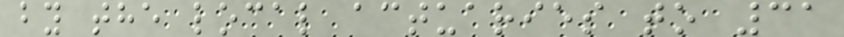by the local actuaries to 31
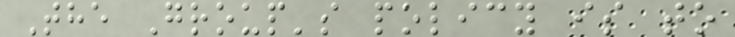The Group's policy is to
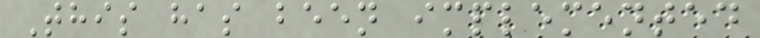This has been implemented
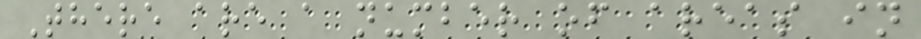There are a number of areas in
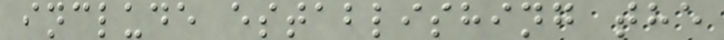include establishing the
